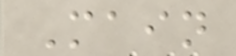Main
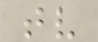tv
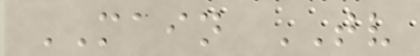MAIN TV
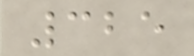325
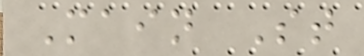Main St
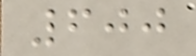600
